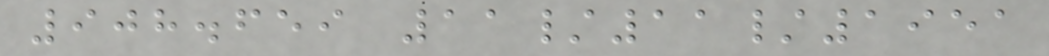908.659 11/11/1951
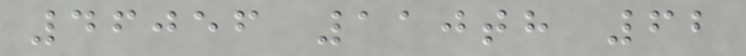46056 110th 62
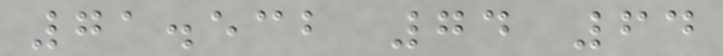71.532 74 64
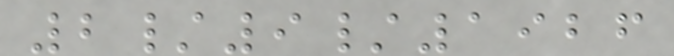2/9/1926
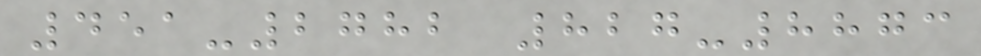451-2782 827-8873
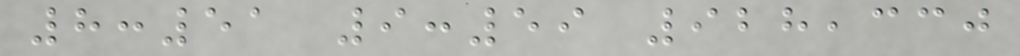8:51 9:59 928,330
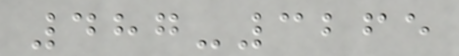487-3265
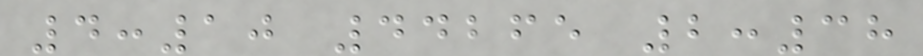4:10 44265 2:38
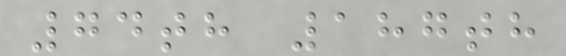74th 187th
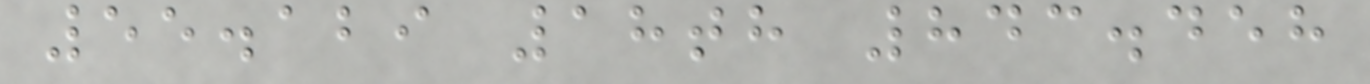55.129 18th 843.458
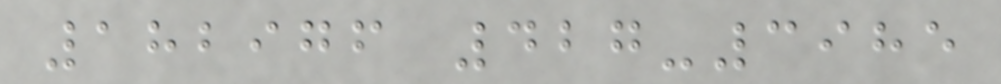182976 427-3985
